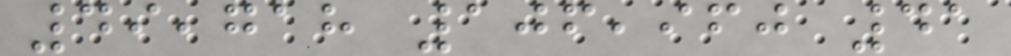49,718 106,960 41
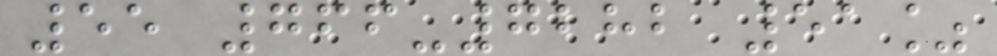55 766-7282 51%
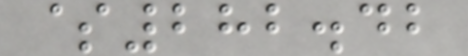$282.42
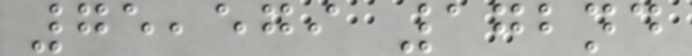75,579 172nd
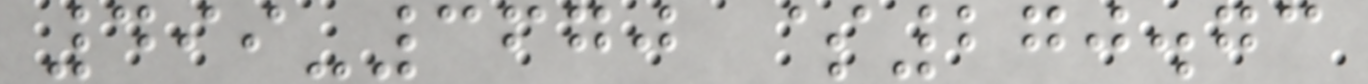499-3670 $270.73
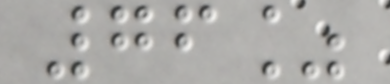76%
